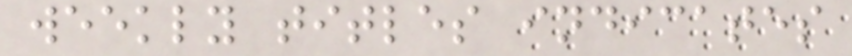weekly titles indicates
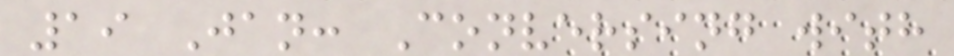19 Jan: Conversing with
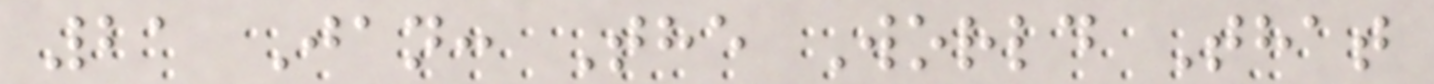21 Jan: The World That
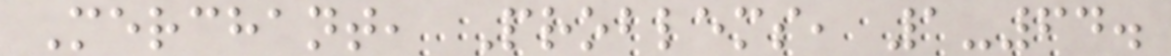Merchant, Problems, 1-64.
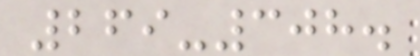269-308.
